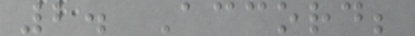2. Accord;
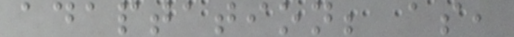adaptation; as,
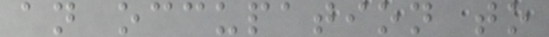an occupation to
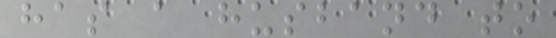has a husband to
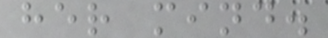her mind.
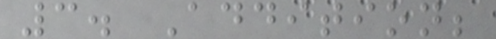3. Addition;
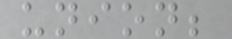union;
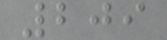209
